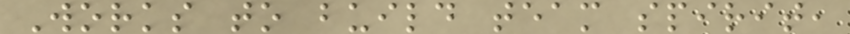Works to build team spirit,
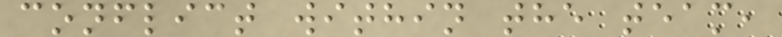conflict within the team,
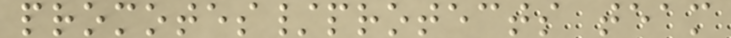promotes/protects team
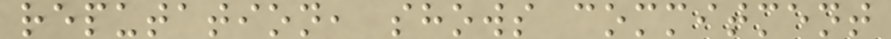reputation, shows commitment
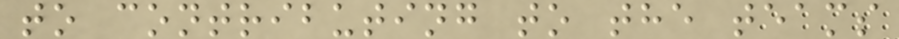to contributing to the teams
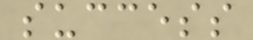success
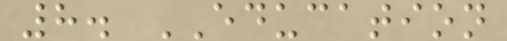8. EDUCATION
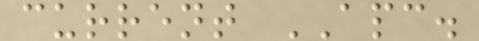current APC.
